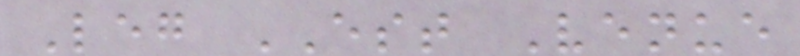Leg EST Venue
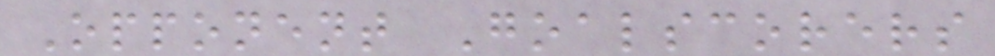Opponent Goalscorers
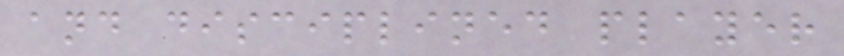and disciplined player
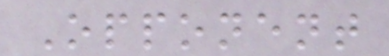Opponent
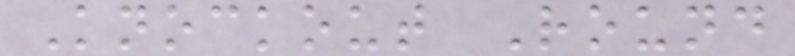Knockout Round
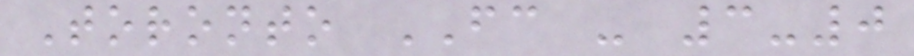Toronto FC - 3-0
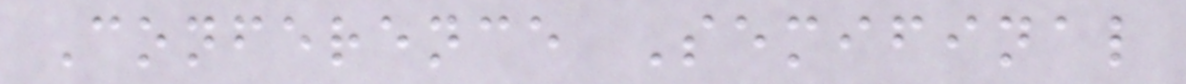Conference Semifinal
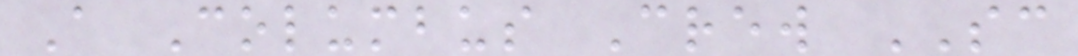A Columbus Crew SC
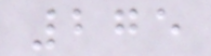275
